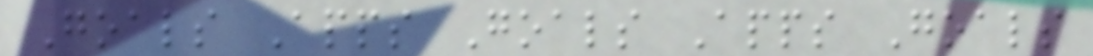Goals Apps Goals Apps Goals
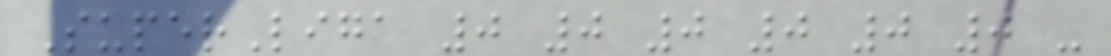SuperLiga 0 0 0 0 0 0 -
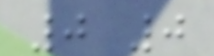0 0
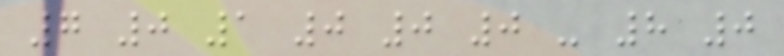7 0 1 0 0 0 - 8 0
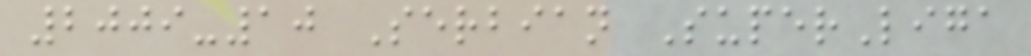2009-10 Serbian SuperLiga
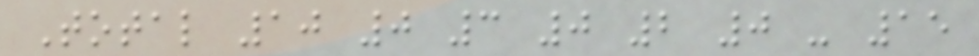Total 10 0 3 0 2 0 - 15
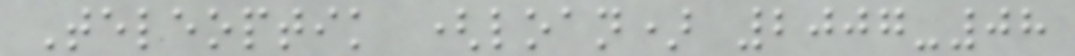Teleoptik (loan) 2007-08
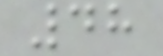48
